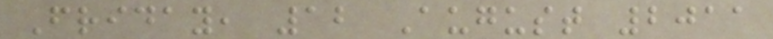Friday, 12 August 2011
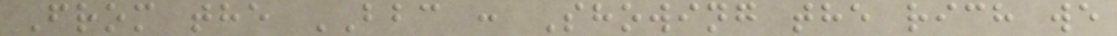From the BBC : Showing the rich we
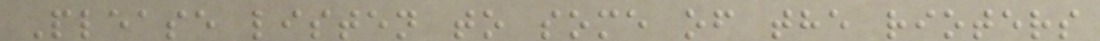Please listen to some of the rioters
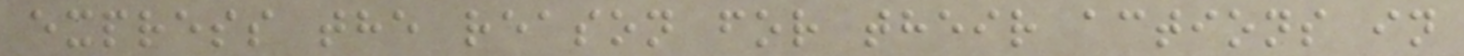express the reason for their actions in
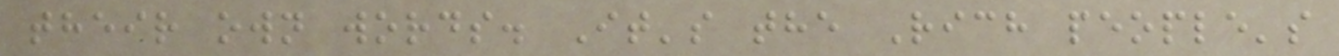their own words. It's the Rich people's
